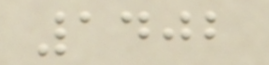1402
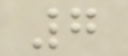7
